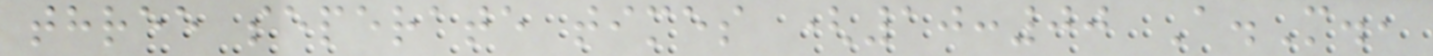three seperate times (10:00 A.M.,
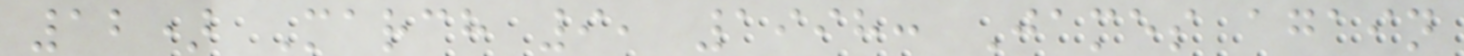12) March 9, 1998: James again
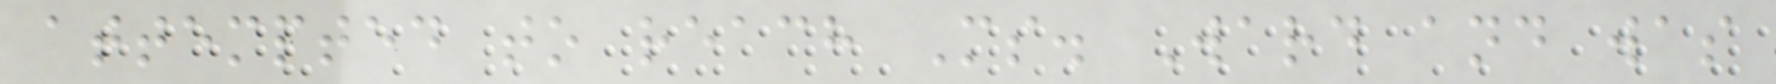attempted to reach Ms. Ward and was
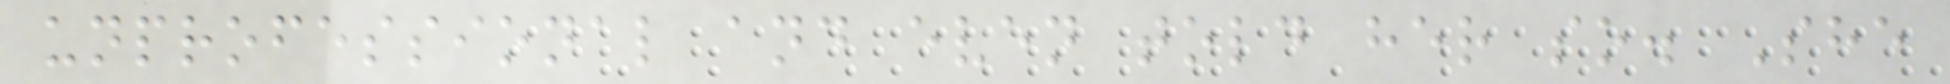unprofessional and even told her so. She
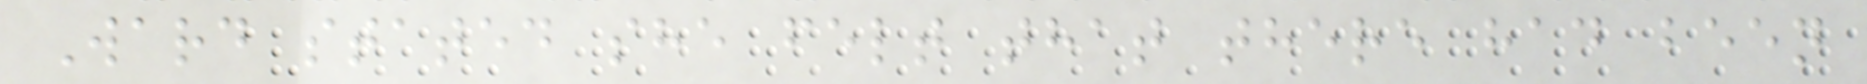Ward stated she felt that there had been
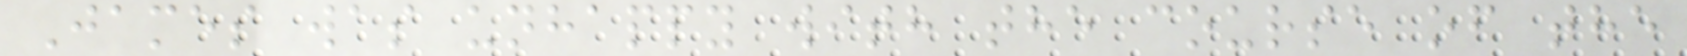James was unhappy with the course of the
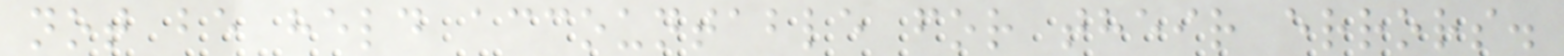not be held accountable for their errors.
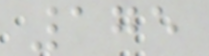175
